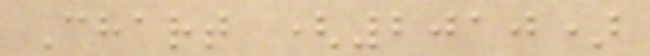Chart (2010)
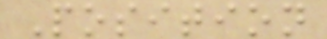Position
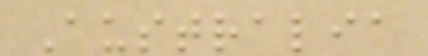Australia
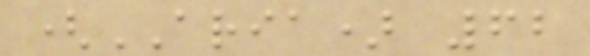(ARIA) 62
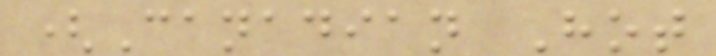(Canadian Hot
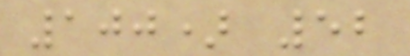100) 52
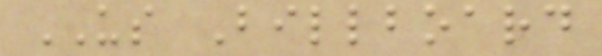US Billboard
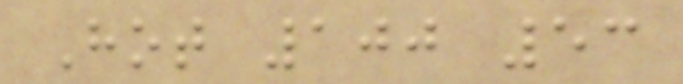Hot 100 53
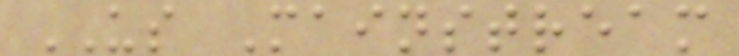US Mainstream
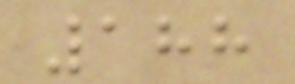188
